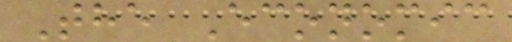The Economic
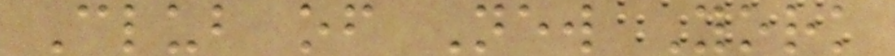Club of New York
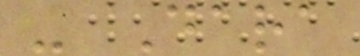- Dara
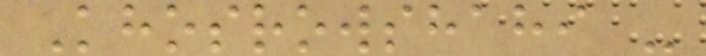Khosrowshahi -
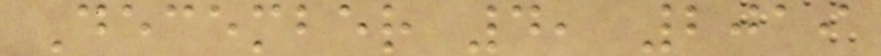December 4, 2019
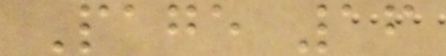Page 16
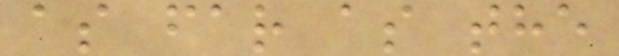as far as the
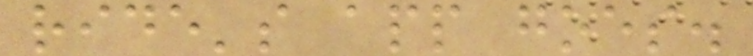ride's app goes.
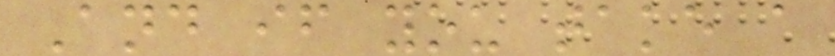And if you take a
